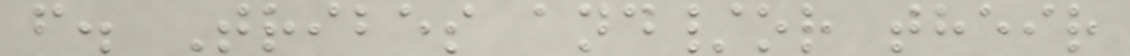f. Tribes and/or their
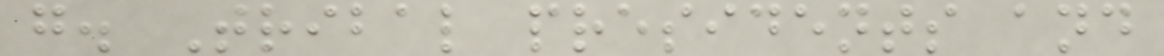g. Tribal presidents and
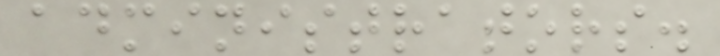administrators.
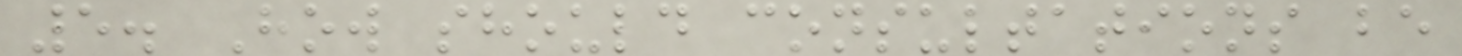5. How should consultations be
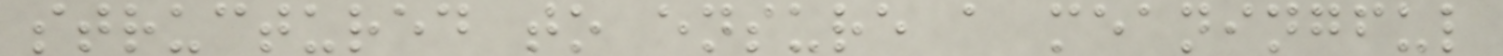structured to ensure a meaningful
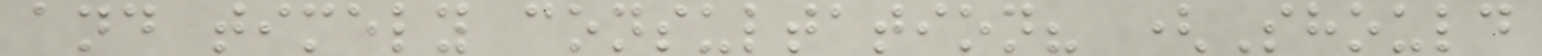and timely consultation? (Should
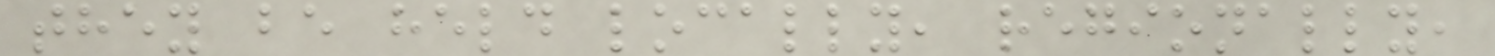they be held locally, regionally,
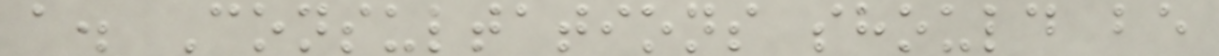a. Consultations should be
